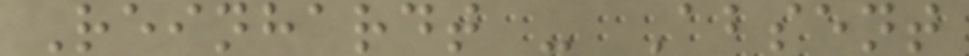Reinhardt - Absent
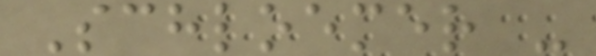Schloemer -
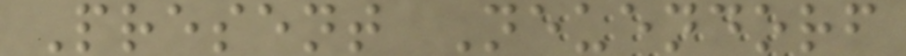Present Neuendorf
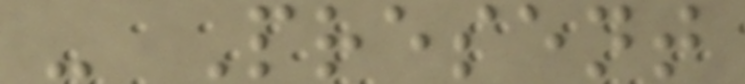- Present
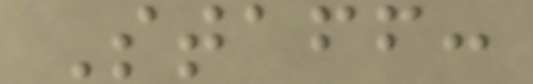Staff:
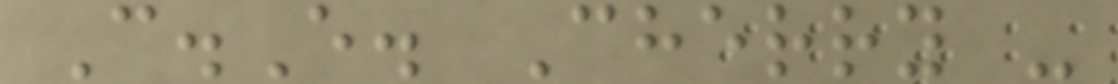C.E. Cherry -
